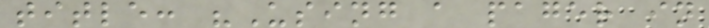title: "Using a pager in
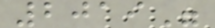2019"
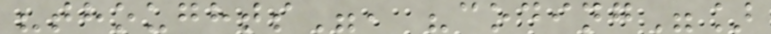"thoughts", "coding"]
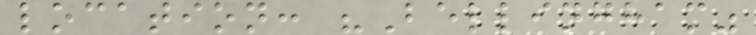location: "Bellingham"
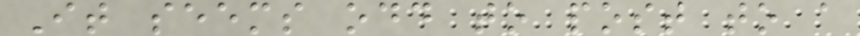It seems odd to post to a
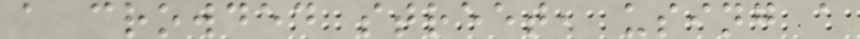a crowded street, using a
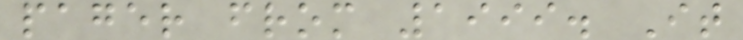pager from 1999. It
